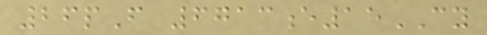26pF 6713e15CY
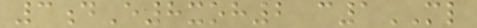3dE8xoh2 c1ML
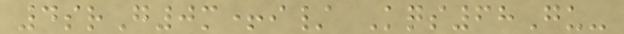4srG0m+i/ Kqs68Gu-
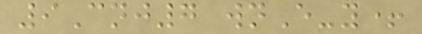9Cnj7 wnE-y+
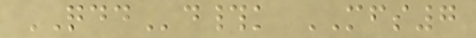QDDd#k MFS7
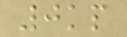0kp
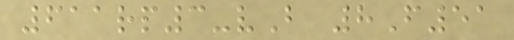611rp3-vB 8F51
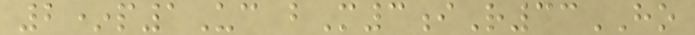2*p1Uc bM3iR33HO
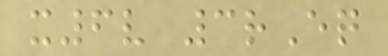x6v 3rEq
